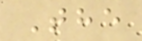The
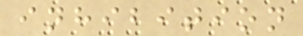inhibition
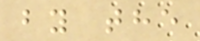by the
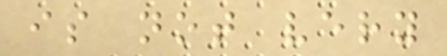is not very
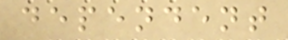dependent
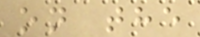on the
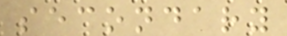secondary
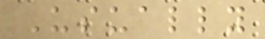Usually
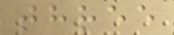three
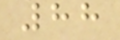88
